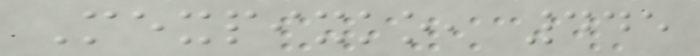Mexpixko, 445
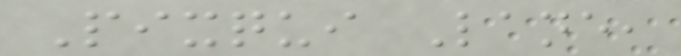Pixqui Lane,
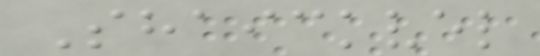Shaickvel
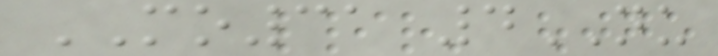MO31 4NU
